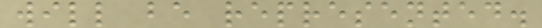will be represented.
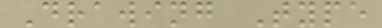Drawing Type
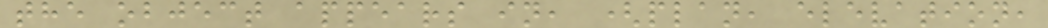the object appears in, (plan, elevation,
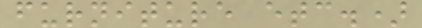furniture etc.)
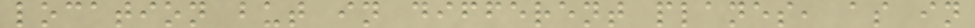location but in different planes, as in
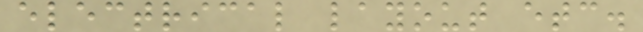electrical layout etc.
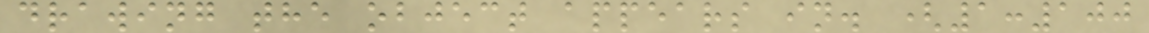drawing the object appears in. (1:100
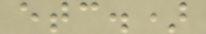etc.)
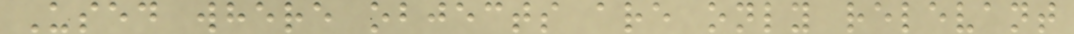Used where objects are only relevant
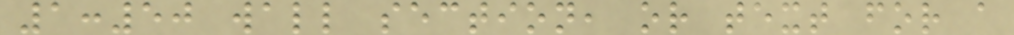1:50 wall section, or text for a
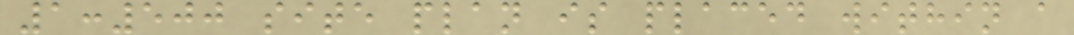1:500 site plan is placed within a
